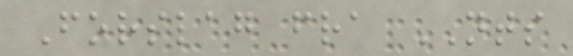Forslag fra NTS
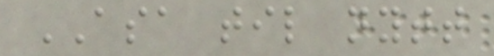ASA til nytt
